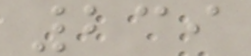239
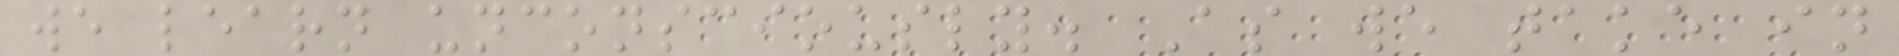we learn unconsciously. As we take in
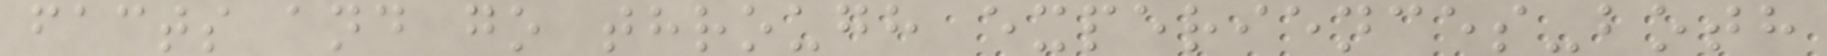facts and go through experiences-both
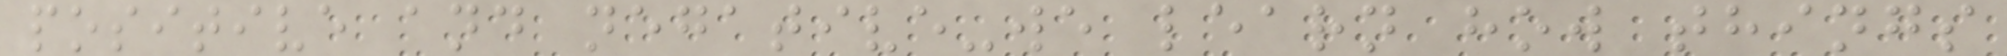positive and negative-we learn how things
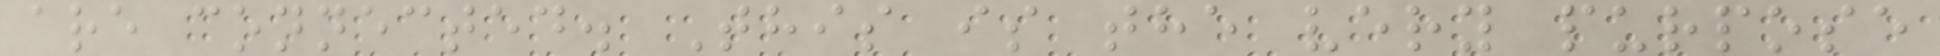are connected. This is the very purpose
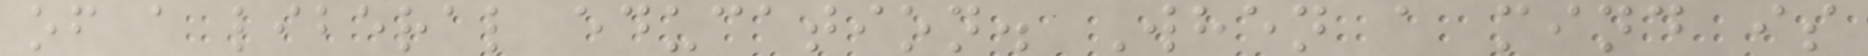of a liberal education. When a mind is
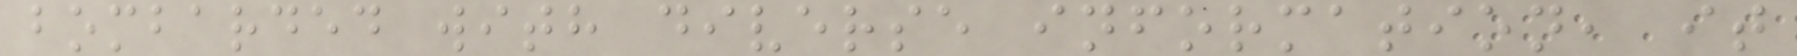bombarded with diverse information, it
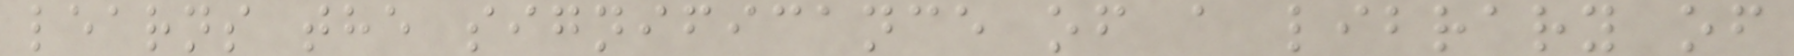learns the significance of a library of
